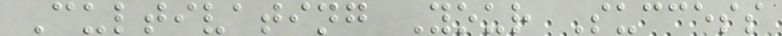Cultivating Your Success
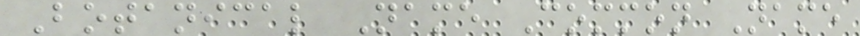Botanical Name Common Name
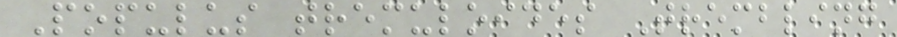Populus tremuloides Trembling
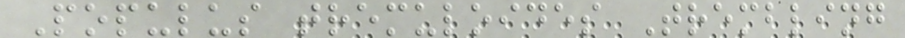Populus tremuloides Trembling
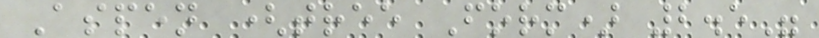Aspen (tree Form) 2.5"
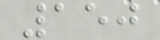150
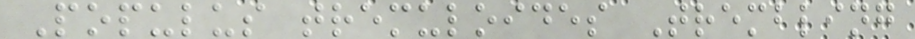Populus tremuloides Trembling
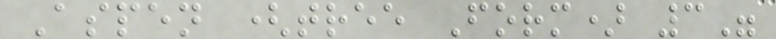Aspen (tree Form) 3"
